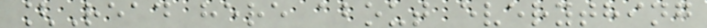[Read here about everything
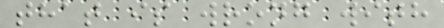that is wrong with
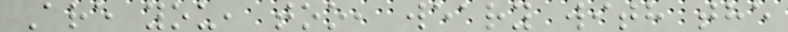Are you, too, weary with the
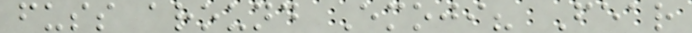fuss around Emoji? Fear
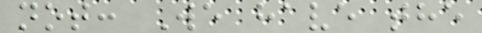not: We have the
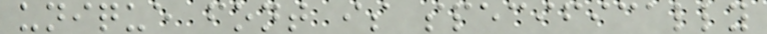unique font is specifically
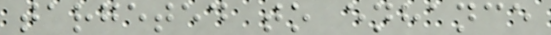targeted to enhance
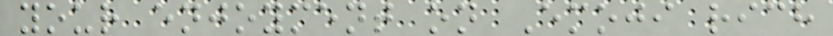your enjoyment on Emoji rich
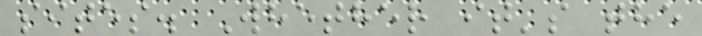sites. Whether it's the
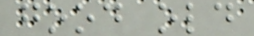good old
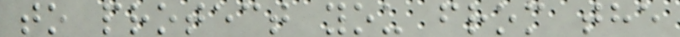to protect you from the
